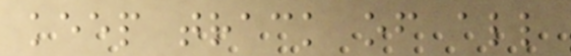keep track of all
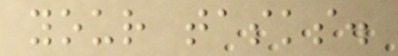your tasks.
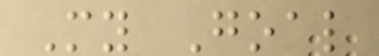My Goal
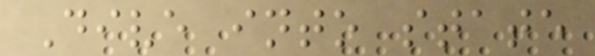Dive into state
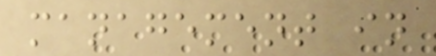management in
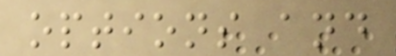options and
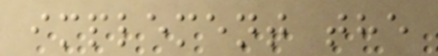implement the
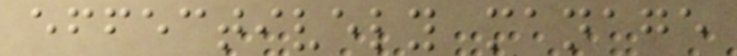effectively manage
